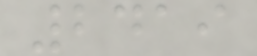2419
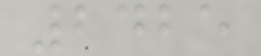2425
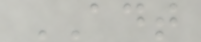ADT
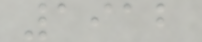1912
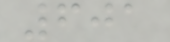601
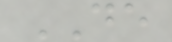DE
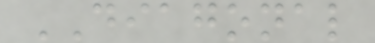DIAGONAL
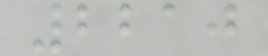2210
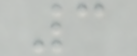3
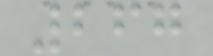267
